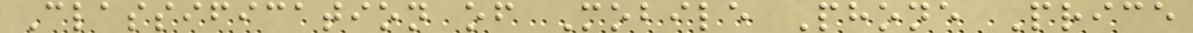Classification of Mobile Phone Price
